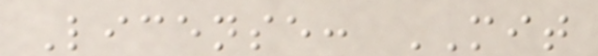License: MIT
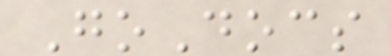GoDocs
